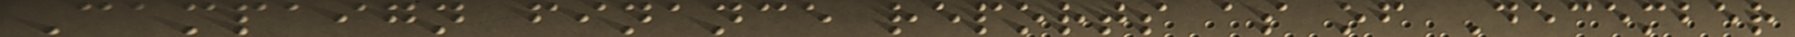Campaign finance reports as of December
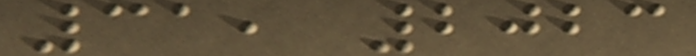31, 2023
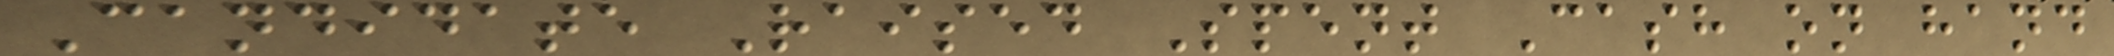Candidate Raised Spent Cash on hand
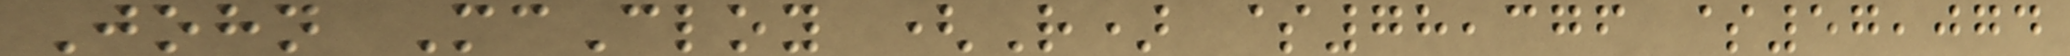John McCloy (R) $78,376 $57,074
